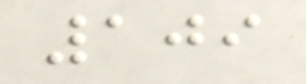109
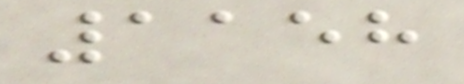1158
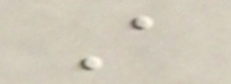A
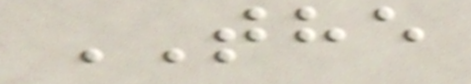THE
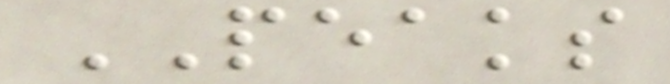PEAKS
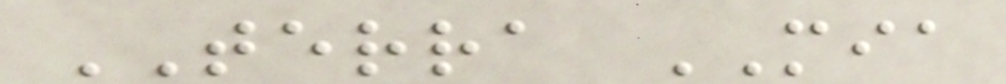TERRA MIA
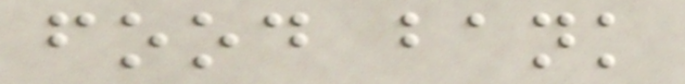food bank
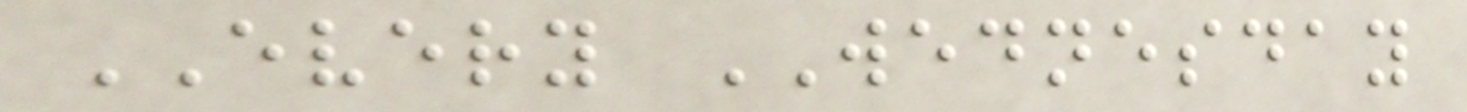EVERY WEDNESDAY
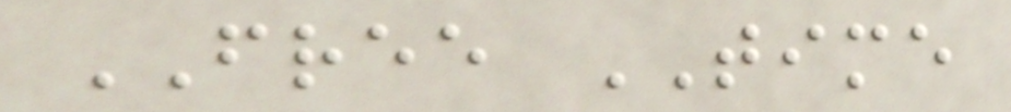FREE TIME
